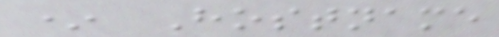* Hostname
